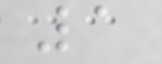1
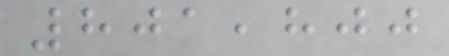801,800
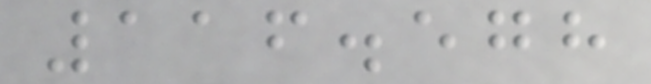116.578
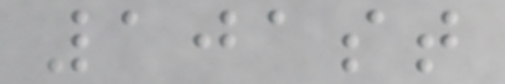101st
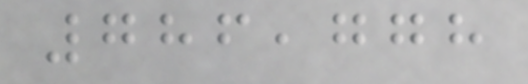786,778
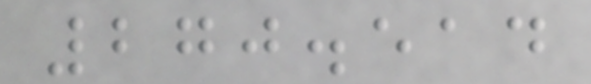270.514
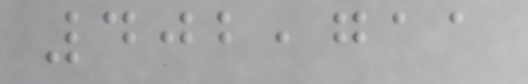402,711
